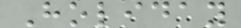Holiday
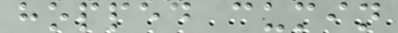hopped cumin
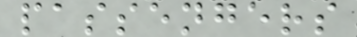passengers
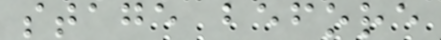stage before
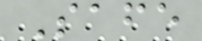Safe
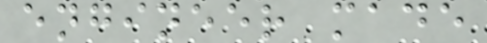engineer made
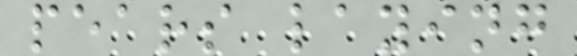pears laying
